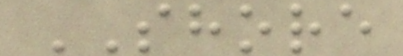SHORE
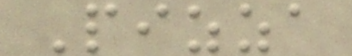Pizza
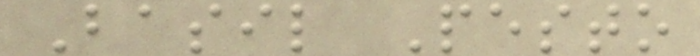Basil Pesto
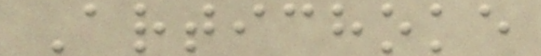Artichoke
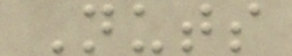Nuts
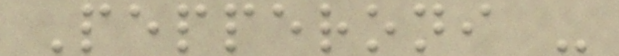Pepperoni -
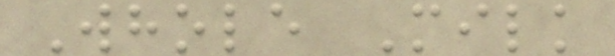Whole Milk
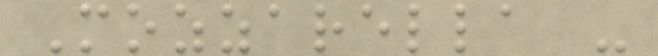Mozzarella -
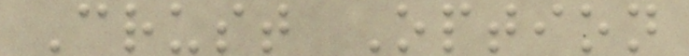Crust Option
